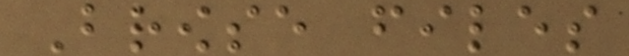Browse files
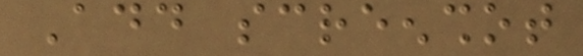Add screenshot
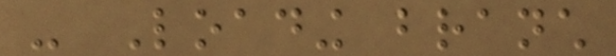- Loading branch
